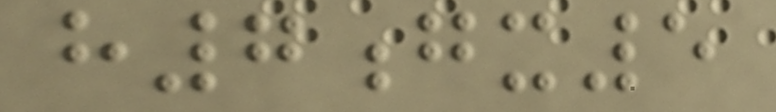h7gx5
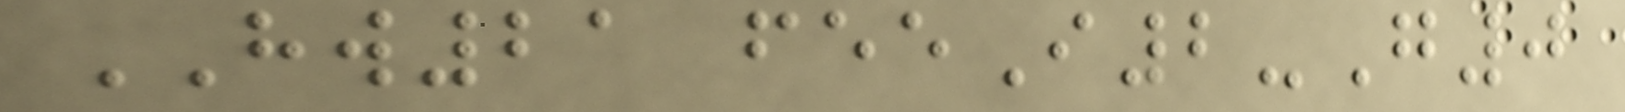HW21 feeI2-G0
